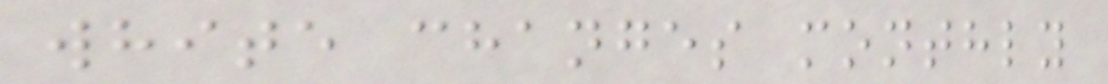white changes monthly
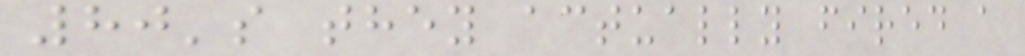80's they actually fired a
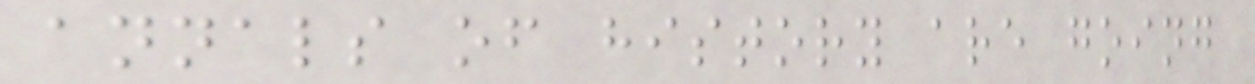annals of history are going
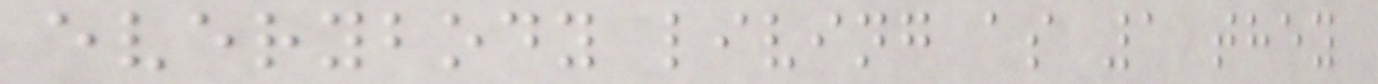everybody living as 1 they
